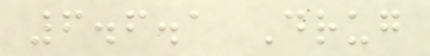6.6.1 Drug
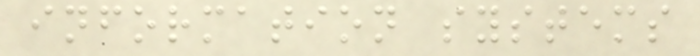information systems
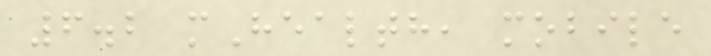6.2 mHealth, mobile
